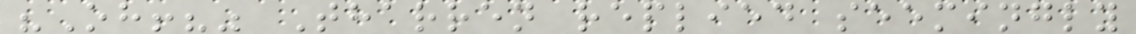"Oh!?" Tharren replied seemingly
